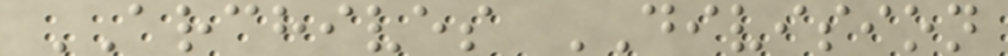ARCHIVES DIVISION
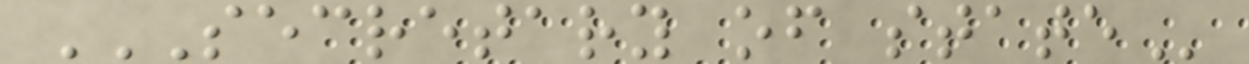SECRETARY OF STATE
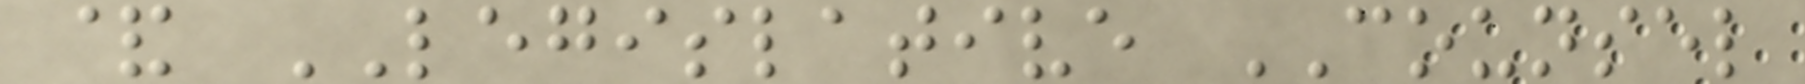& LEGISLATIVE COUNSEL
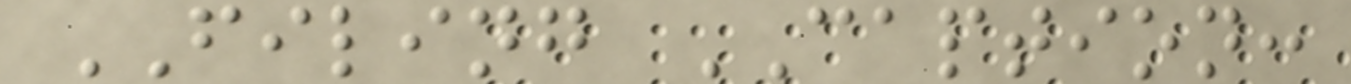FILING CAPTION:
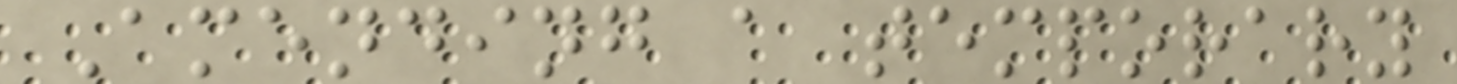Amending a temporary
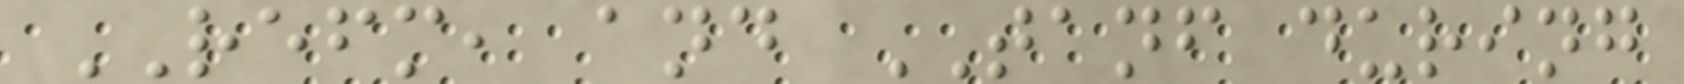REFM, and TANF during
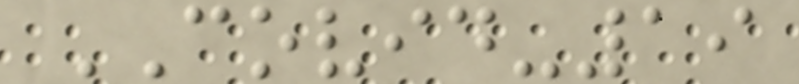COVID-19
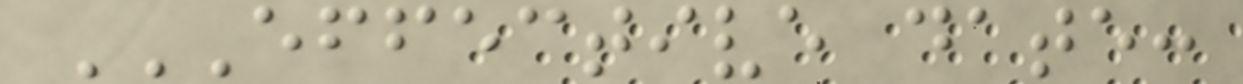EFFECTIVE DATE:
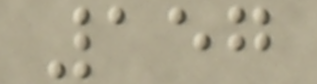157
